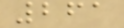261
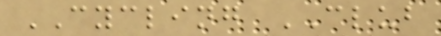CYCLING CLUB
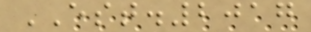EST.2017
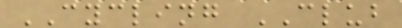CYCLING CLUB
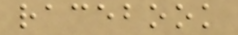racebook
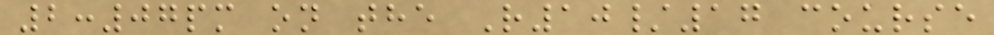2:07pm on the R10/17 course
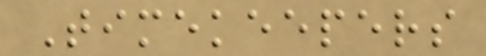Timekeepers
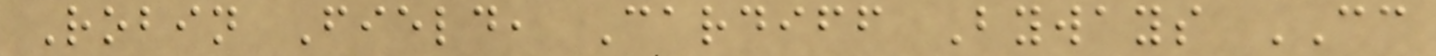Robin Field, Cardiff Byways CC
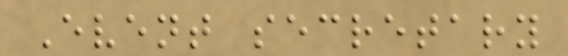Event secretary
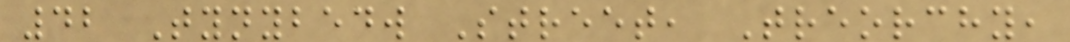42 Tynybedw Street, Treorchy,
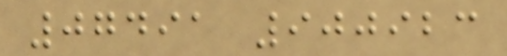07491 900923
